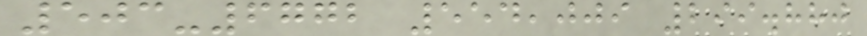503-6772 554,009 299.880
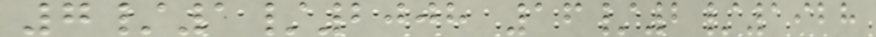7/1/2008 16/2/1928
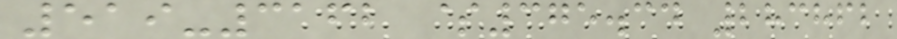519-3162 $375.34 283862
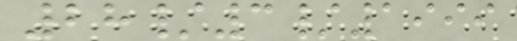28/3/1999
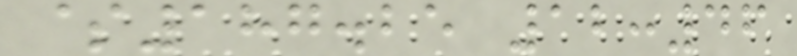$187.25 12:46
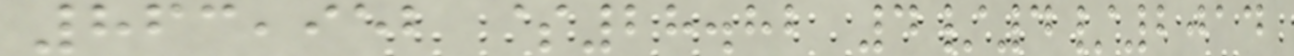863,952 $28.82 4/4/2014
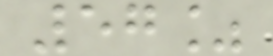57%
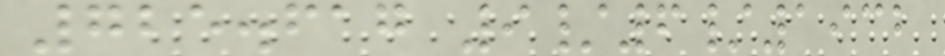725.617 9/6/1932
